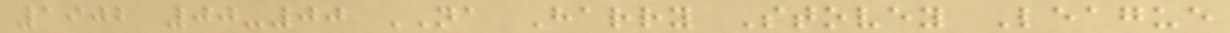1902 00-00 NA Harry Stovey League
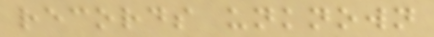records unknown
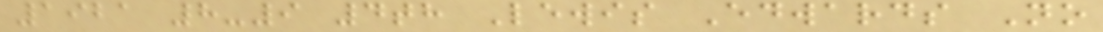1921 8-9 4th Lewis Edwards No
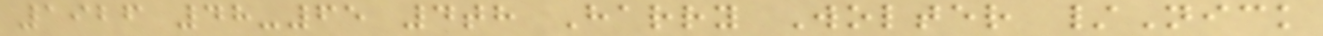1926 48-65 4th Harry Wolter /Nick
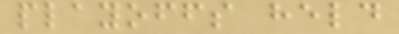playoffs held
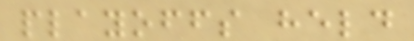playoffs held
